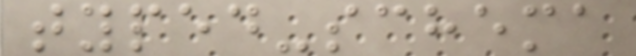typed-schema
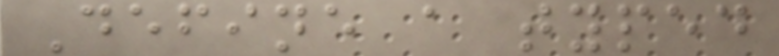Define a typed
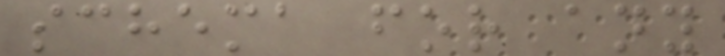schema for any
